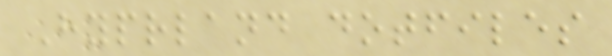Hyprland dotfiles
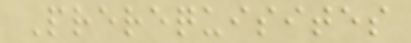Prerequisites
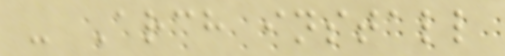- Arch install
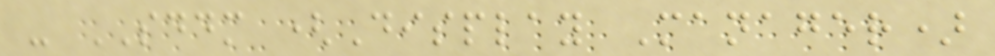- SDDM (Display Manager)
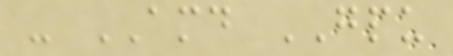- AMD GPU
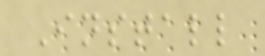Install
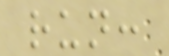run:
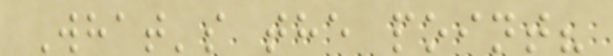What's the point?
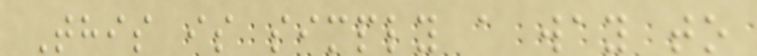This is simply a way to
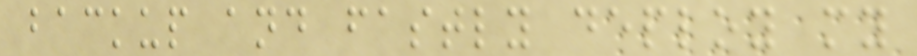backup and fastly deploy my
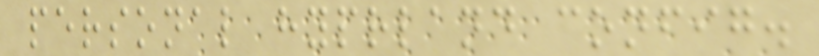personal hyprland config.
